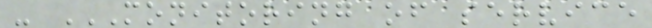- MONITORING OF SERVICE
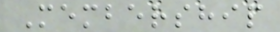Membership
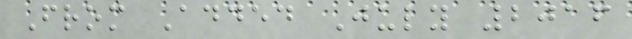From Added July 2016
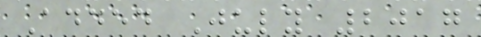Added July 2017
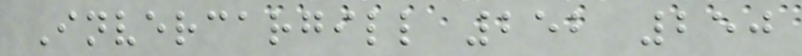Invercargill 252 250
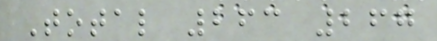Total 263 267
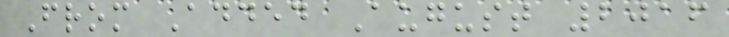From Added August 2016
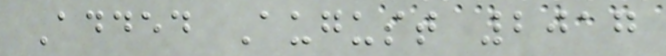Added August 2017
